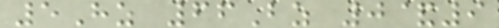5Hz 66Bz 0&9
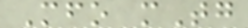Mfo mTg
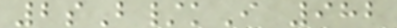2sB/kI 982
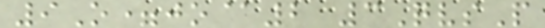9O=jo@2 3QvsP
